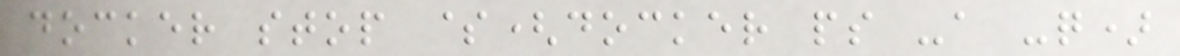docker stop $(docker ps -a -q)
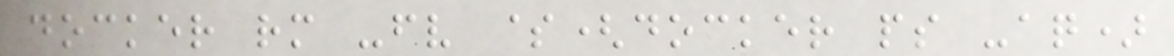docker rm -fv $(docker ps -aq)
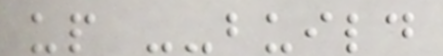up --build
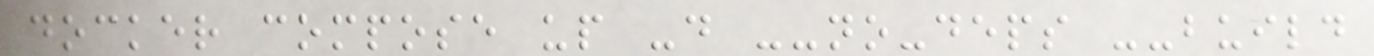docker compose up -d --no-deps --build
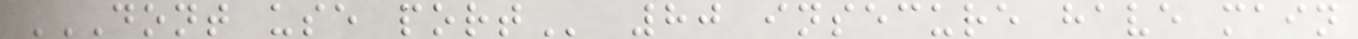DONT USE PORT 80 insecure have main
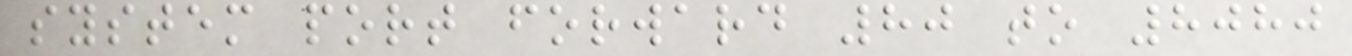system port forward 80 to 8080
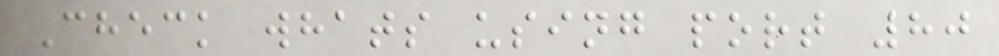Check whats using port 80
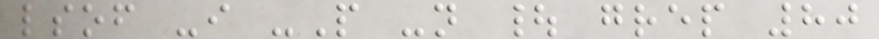lsof -i -P -n | grep 80
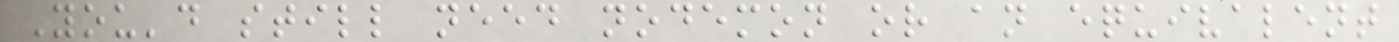You'd still need nodemon or an equivalent
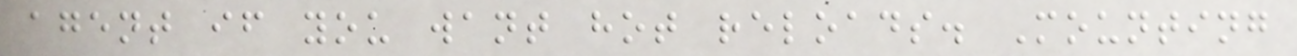agent if you want hot reloads. Mounting
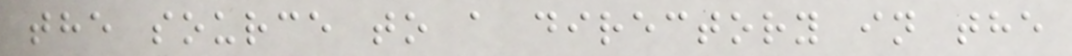the source to a directory in the
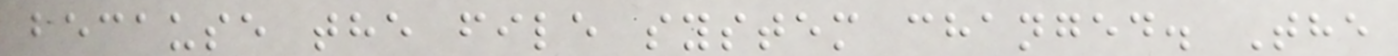because the file system changed. The
